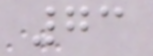73
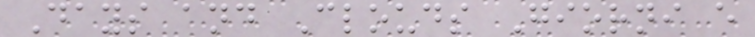Days and Clouds Giorni e
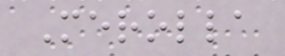Merolla
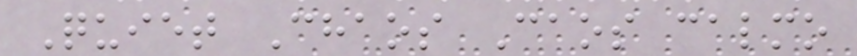Quiet Chaos Caos calmo
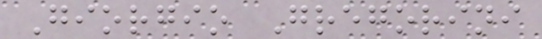Giorgio Gregorini
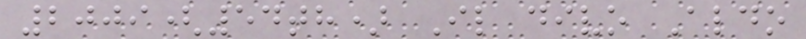2009(54th) Il divo Aldo
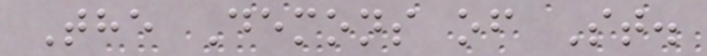The Demons of St.
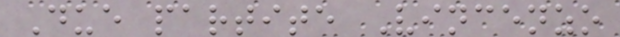Due partite Vincenzo
